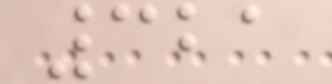321
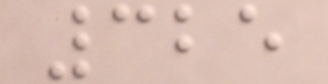325
